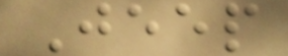Jeep
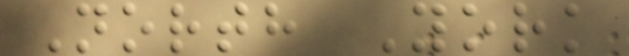North York
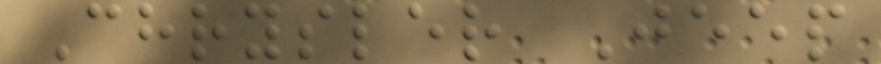Chrysler Jeep
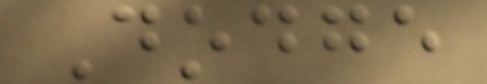Dodge
